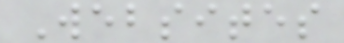Websites
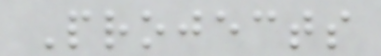Projects
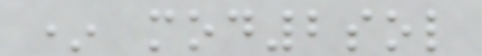* mod2sol
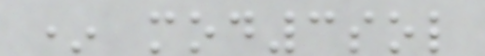* mod3sol
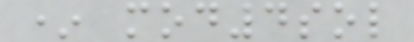* mod4sol
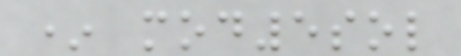* mod5sol
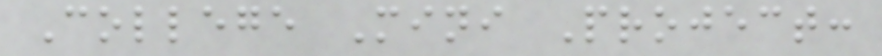College Mini Project:
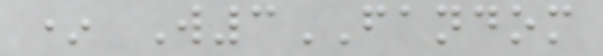* W3FANDOM
